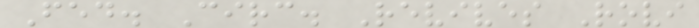Fed. Circ. Revives Rovi
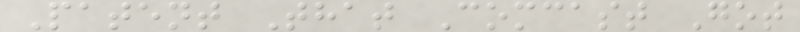Patent That Comcast Got
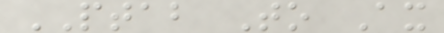PTAB To Ax
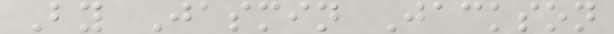By Jasmin Jackson
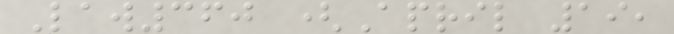Law360 (April 19,
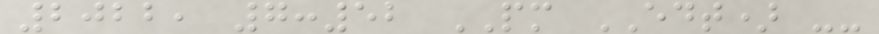2022, 7:52 PM EDT) --
